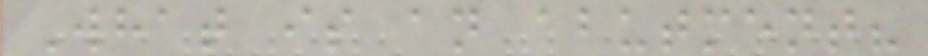What is an abutment?
